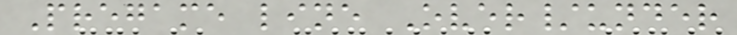Pregame line Over/under
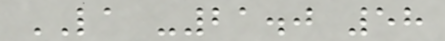LA -21.0 58
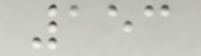153
